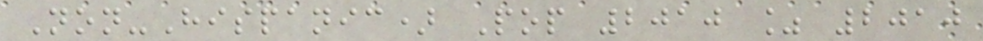Non-Hispanic) Pop 2010 % 2010
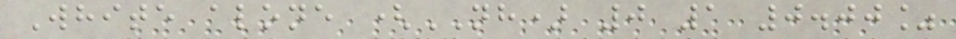White alone (NH) 0 1 0.00%
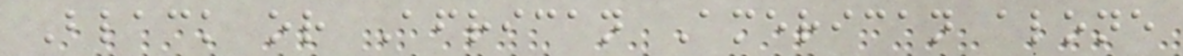Black or African American alone
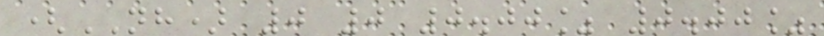(NH) 0 0 0.00% 0.00%
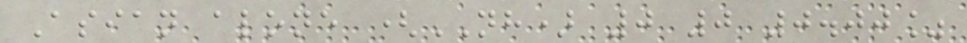Asian alone (NH) 0 0 0.00%
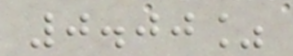0.00%
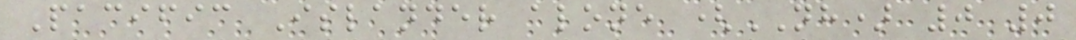Pacific Islander alone (NH) 0 0
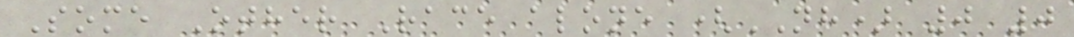Some Other Race alone (NH) 0 0
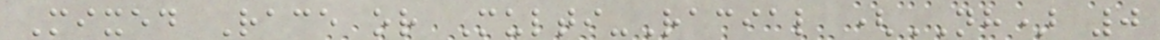Mixed Race or Multi-Racial (NH) 0
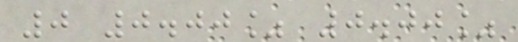0 0.00% 0.00%
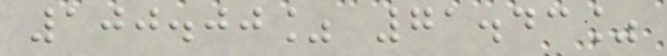100.00% 71.43%
